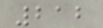212
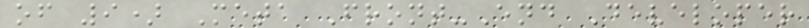of 9) Meta Front-End Developer
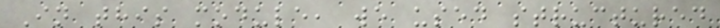In this module, we used structured
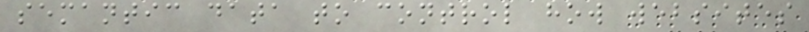semantic data to control how websites
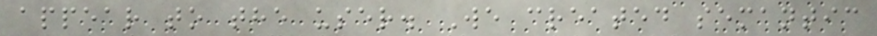appear to the user. We created semantic
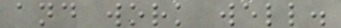and work well.
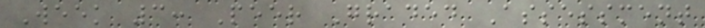Week 3: Peer Graded Assessment
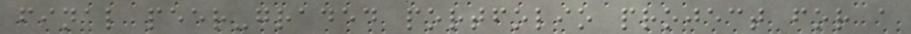final peer-graded portfolio project for a
